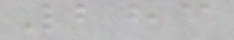283
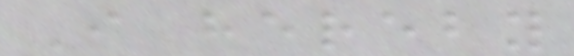I hereby
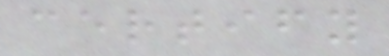certify
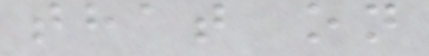that on
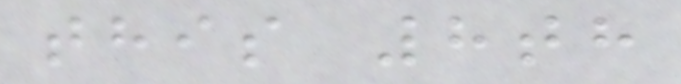this 8th
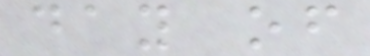day of
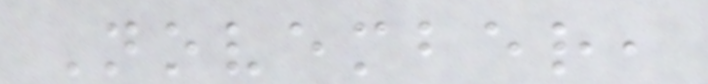November,
